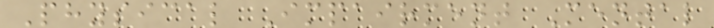Physical Impairment Mental
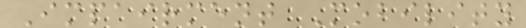Impairment Mobility
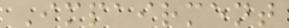Impairment
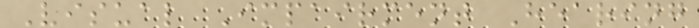Visual Impairment Hearing
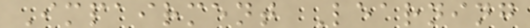Impairment Learning
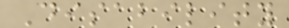Disability
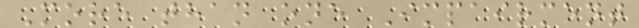More than one Impairment
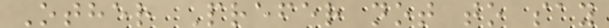Other Prefer not to say
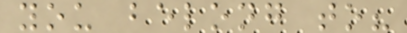you belong to?
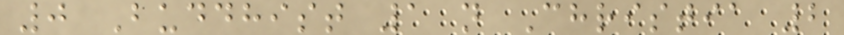0 Buddhist 1 n Christia 2
